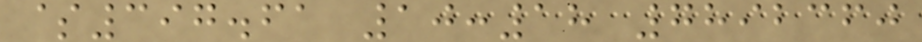$397.61 10:18 7892360
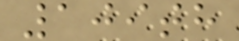109th
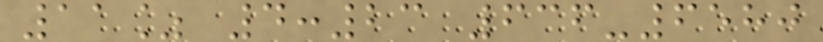11% 4:23 636-6580
